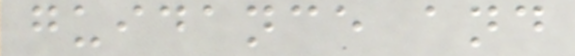guidance and
